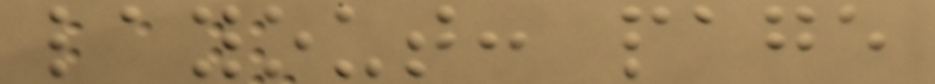layout: page
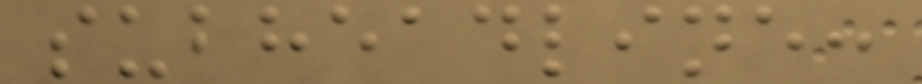subheadline:
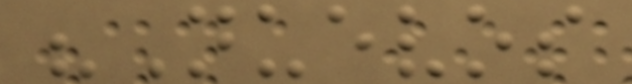"Nuevos
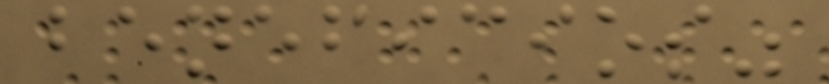beneficios"
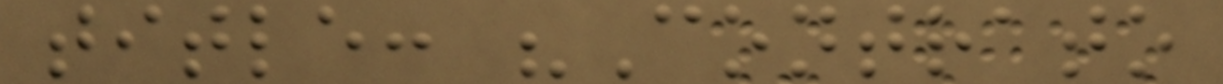title: "Contrato
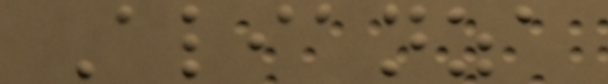Alianza
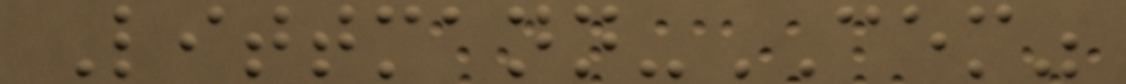Littmann-CEM"
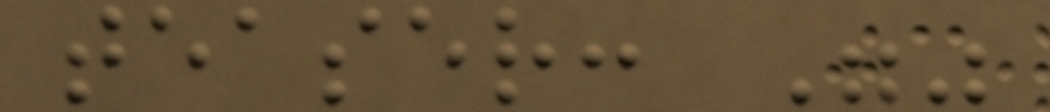teaser: ""
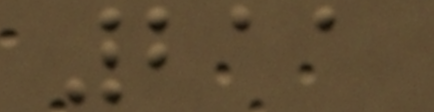211
